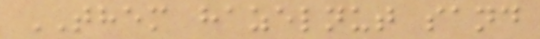THEM hazelnut sand
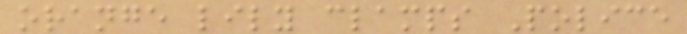orange lily clamps Police
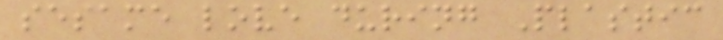sesame love during Plastic
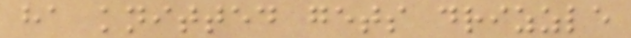ha knitted gets drizzle
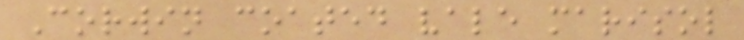Corwin coated vale marisol
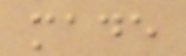made
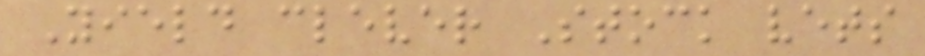Yield clever Stock vets
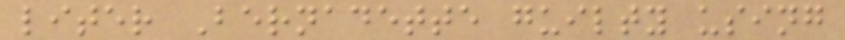liter Bernadette guilty using
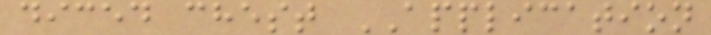diced chest APPLICATION
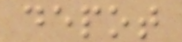depot
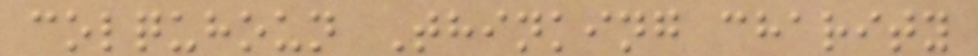colquhoun Thinking charity
